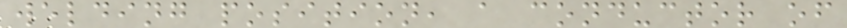welding position, a conductor of
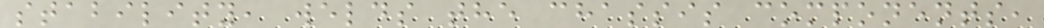stability, welds the chassis components,
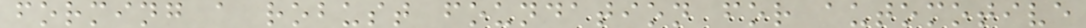forming a robust foundation for automotive
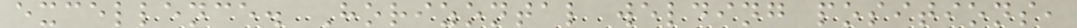excellence. Horizontal welding positions,
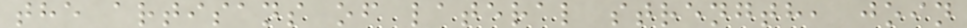the artisans of lateral strength, join
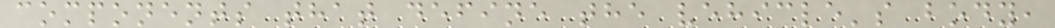components that define the vehicle's body,
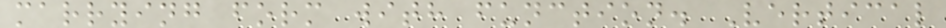marrying form with function. Vertical
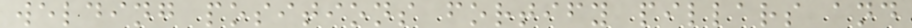welding positions fortify pillars and
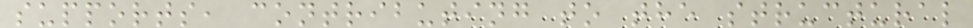supports, contributing to the structural
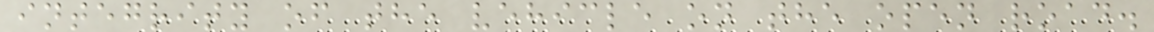integrity of the vehicle on the open road.
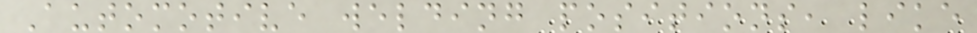Automotive welding positions, like
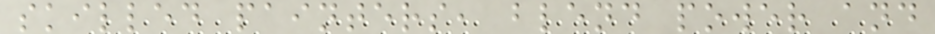skilled painters, blend power and
